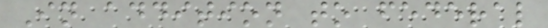In addition to federal
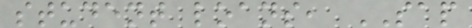student loans, SAP
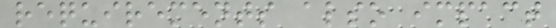requirements also impact
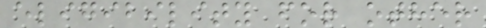eligibility for other
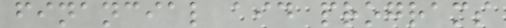financial aid programs
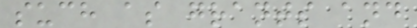such as grants and
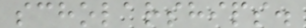scholarships.
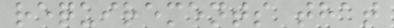requirements that
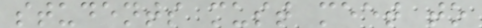students must meet to
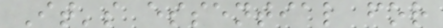It's essential for
